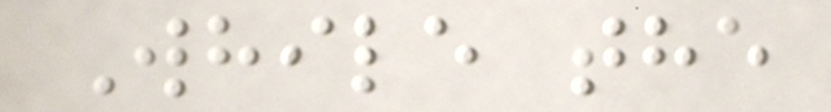While the
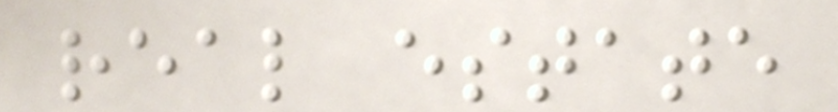real estate
